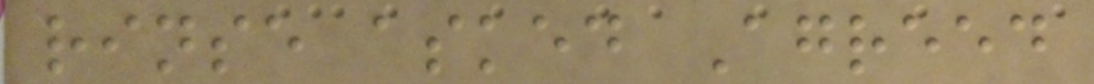rinse asked Agreed
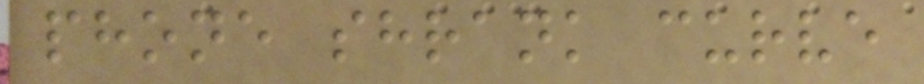phone shrank curve
